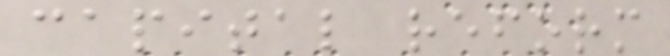capital reform
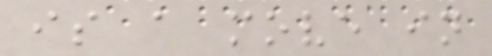is a move in
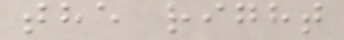the right
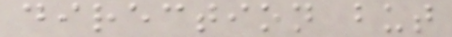direction but
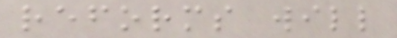reforms will
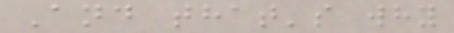And that's why
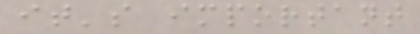it's important
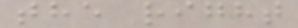the right
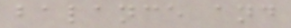balance and
